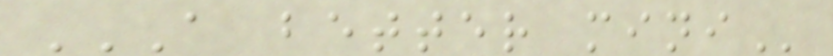A BETTER MINI
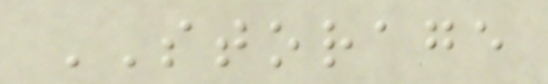STORAGE
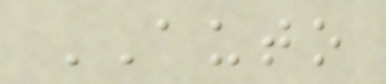AUTO
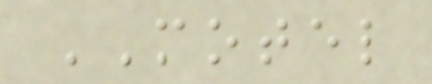MOTEL
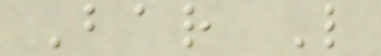Bar L
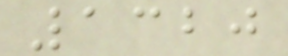1320
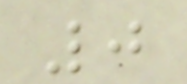0
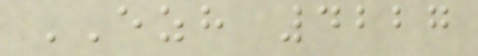EZH 4227
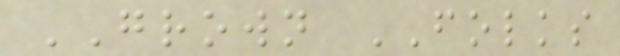GROWN FOLKS
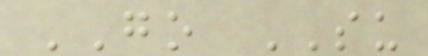GO SU
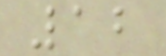12
